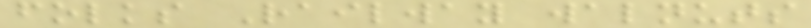folks Railway walnuts
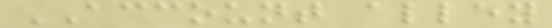ACCOUNT alley
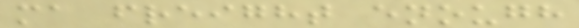ma freight enough
